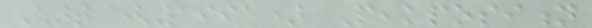Chart (1991) Peakposition
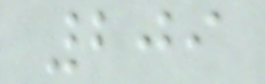209
